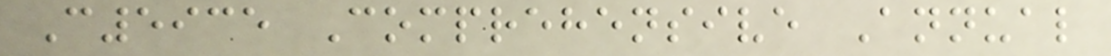C5935 Comprehensive Annual
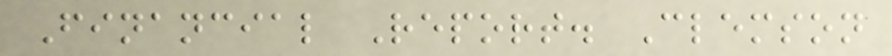Financial Report. Clemson
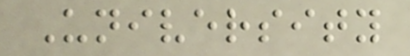University
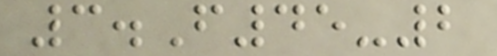3.F45-2
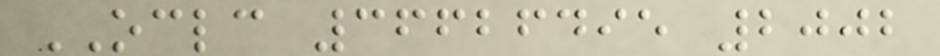OCLC 36626495 2002
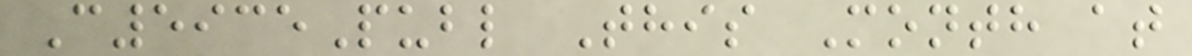C5935Publ This Month at
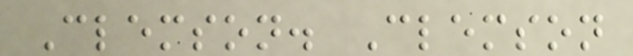Clemson. Clemson
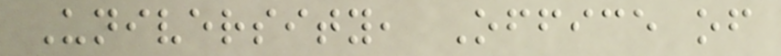University, Office of
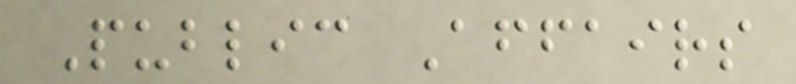Public Affairs
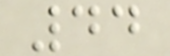44
